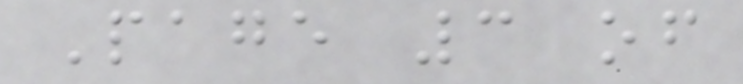Page 3 of
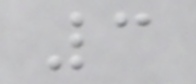3
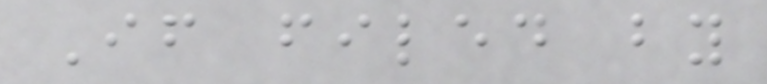If filed by
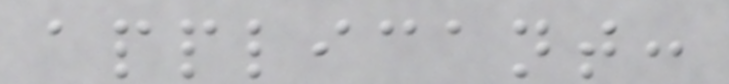applicant:
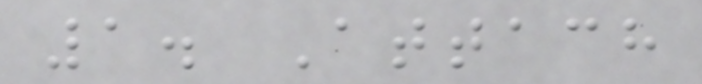1. Attach
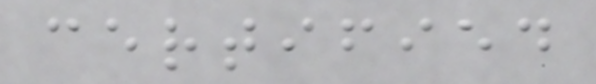certified
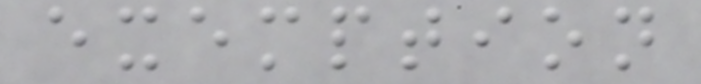exemption
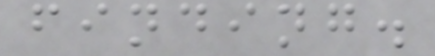finding.
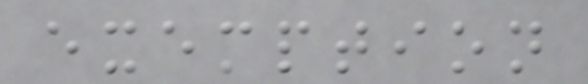exemption
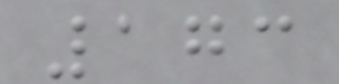173
